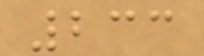233
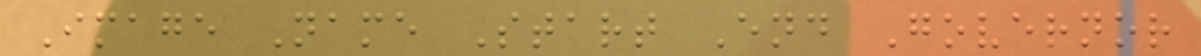Image Name Start End Governor
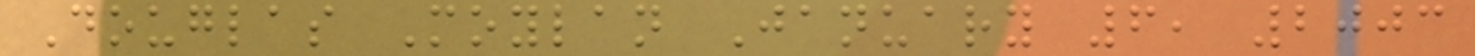Douglas Moylan January 6, 2003
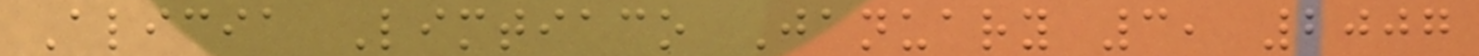Alicia Limtiaco January 3, 2007
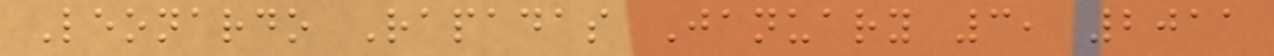Leonardo Rapadas January 3, 2011
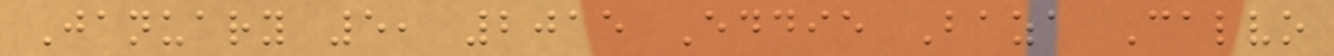January 5, 2015 Eddie Baza Calvo
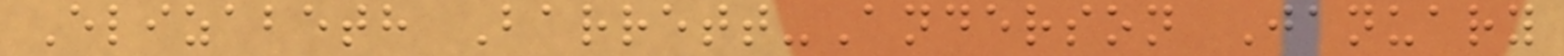Elizabeth Barrett-Anderson January
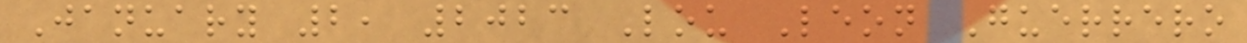January 2, 2023 Lou Leon Guerrero
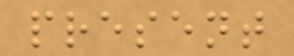present
